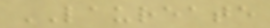LAUREATE
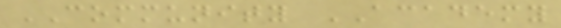COMMUNITY ACADEMY
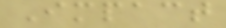Impact
